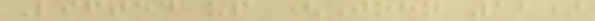Lifted up (John 12)
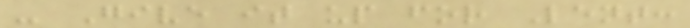- Give it up for Lent:
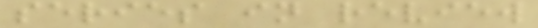series in review
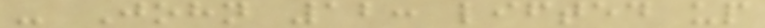- John 12: lifted up
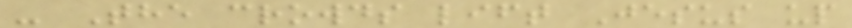- The crowds lift Jesus up
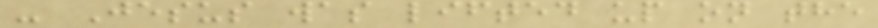- Jesus was lifted up on the
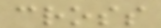cross
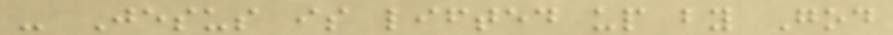- Jesus is lifted up by God
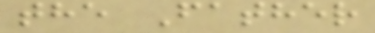the Father
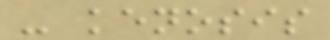- kenosis
